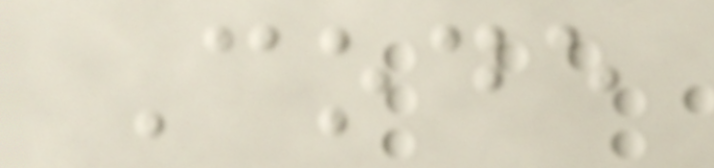Code
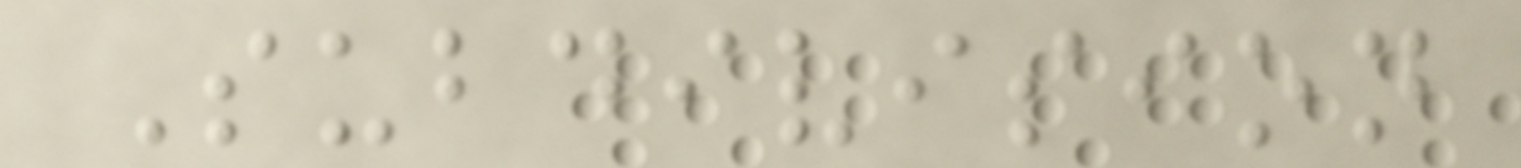Subdivision
